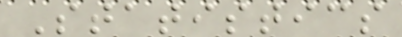Statistics
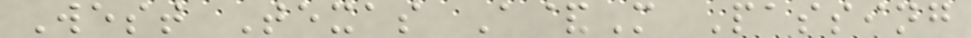West Texas A&M Passing
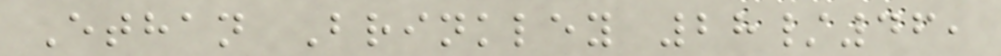Ethan Brinkley 28/46,
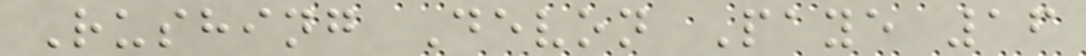Rushing Devon Paye 16
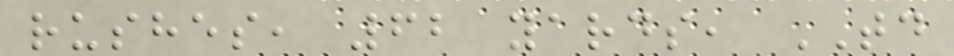rushes, 62 yards, TD
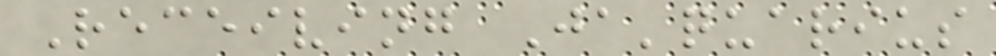Receiving Ja'quarius
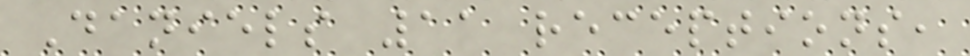Daniels 11 receptions,
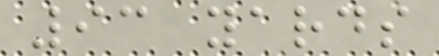93 yards
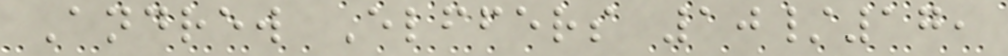Andrew Elffers 10/17,
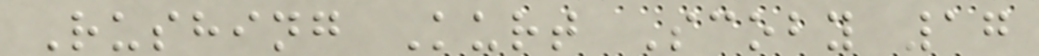Rushing Kurt Scoby 17
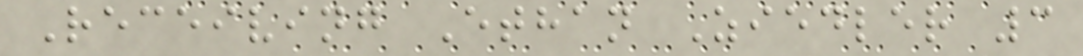Receiving Ethan Ziedler 3
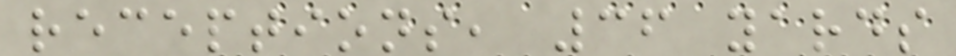receptions, 36 yards
